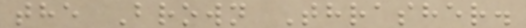the Brown Thrasher.
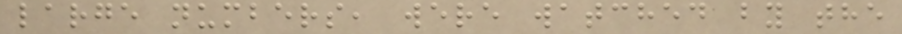large numbers, were watched by the
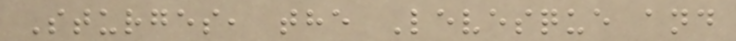Sturges, the Levesque and
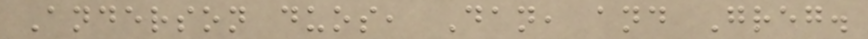Anderson duos, Dan, and Greg.
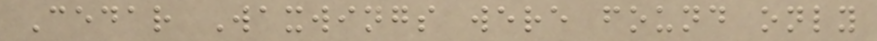Cedar Waxwings were found only
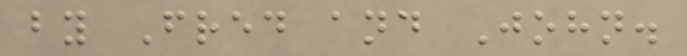by Fred and John.
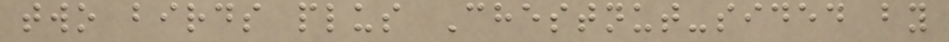two birds plus Chestnut-sided by
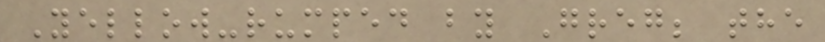Yellow-rumped by Greg; the
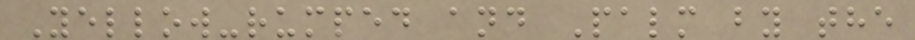Yellow-rumped and Palm by the
